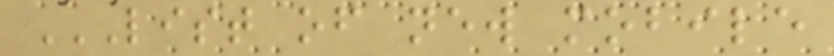LIST OF NEW MOBILE
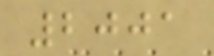2001
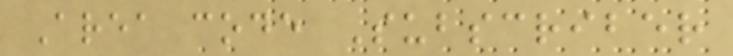Area code Subscriber
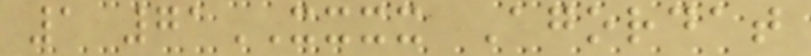1 71XXXX Agordat
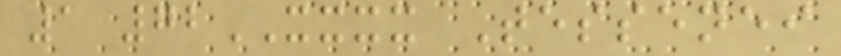1 72XXXX Tessenei
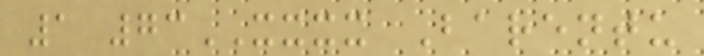1 73XXXX Barentu
